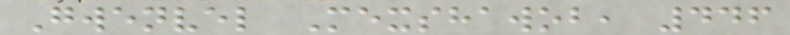Gwenvel Mexshawob, 446
